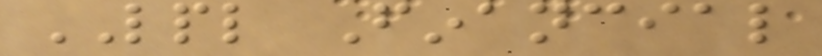LPL Financial
